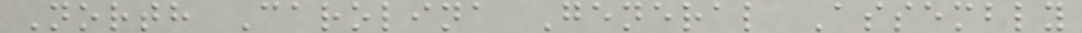North Carolina General Assembly
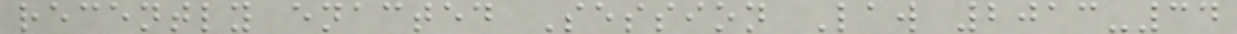recently enacted Session Law 2013-34
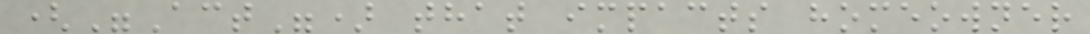("Act") that impacts homeowner
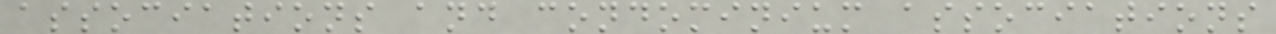associations and condominium associations
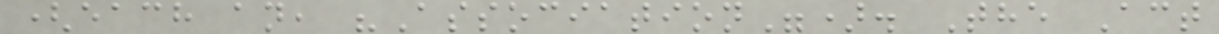(each an, "Association"). The Act
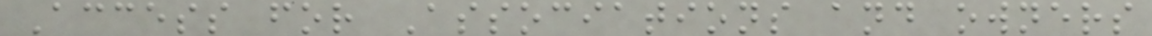Access for Associations and owners
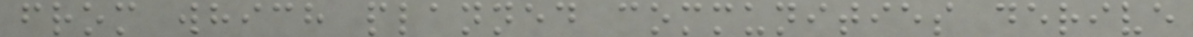from which planned communities derive
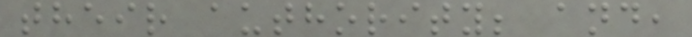their authority; and,
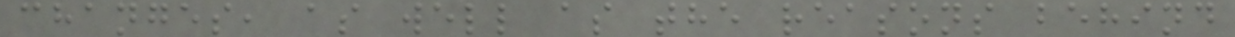changes, as well as the reasons behind
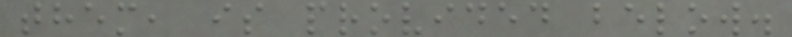them, is provided below.
